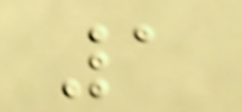1
